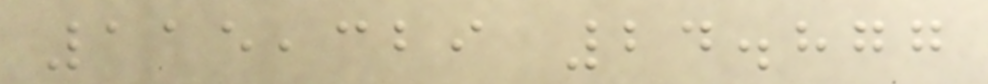115,329 24.877
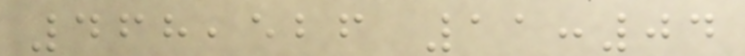468,526 11:04
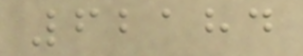62184
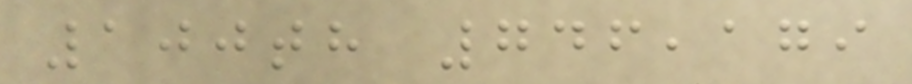100th 746,179
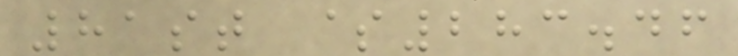81st $283.46
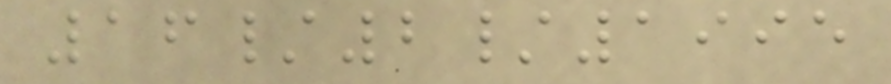16/2/1995
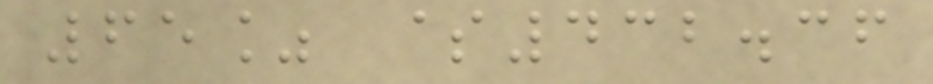65% $432.36
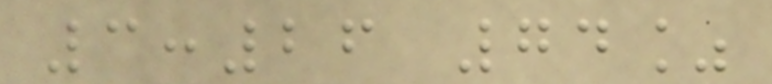3:26 74%
